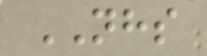NHS
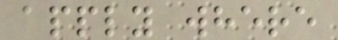apply where
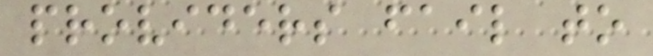providers fail to
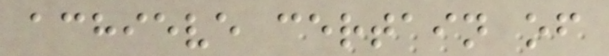achieve certain of
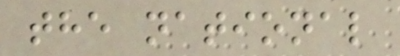the national
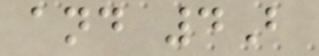and 4B
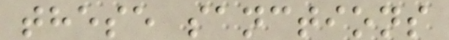these sanctions
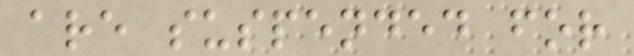are suspended for
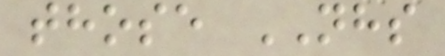those NHS
